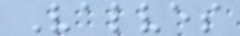Valves
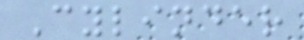Cylinder
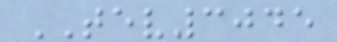TEV3045
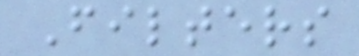Filters
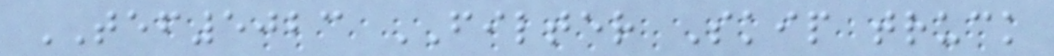TEF5023 FILTER Skip truck
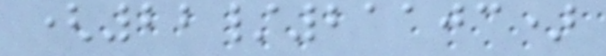(22/21103)
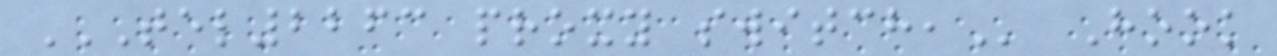TEL2263 PROXY SWITCH, Hook
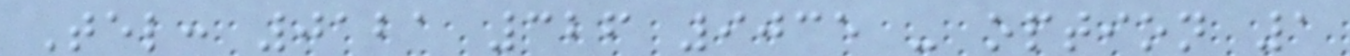Tel: 0121 326 9035 - option 1
